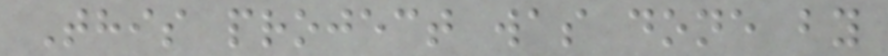This project was done by
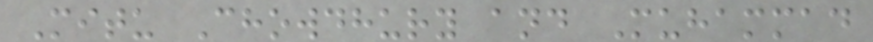Mitu Chowdhury and Muhammad
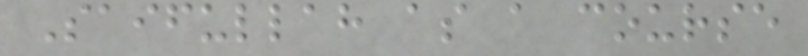Saifullah as a course
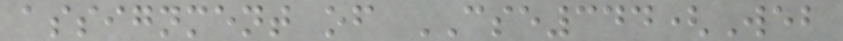assignment of CSE344(Web
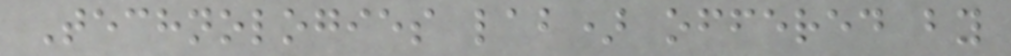Technologies lab) offered by
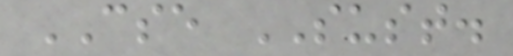CSE SUST.
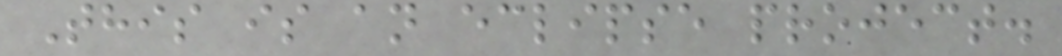This is an eclipse project.
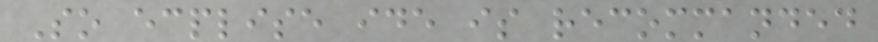So ecplise ide is recommanded
